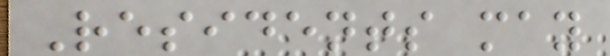Residents may
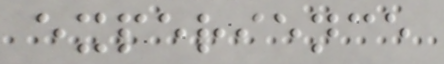experience
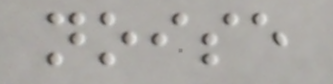noise
